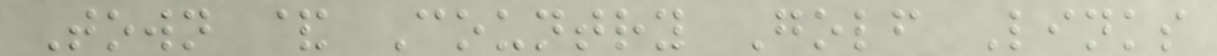Town & Country Golf Links
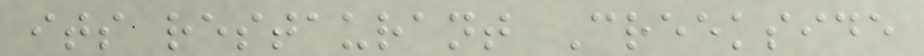its restaurant Creekside
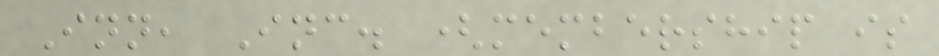Inn, Inc. (membership is
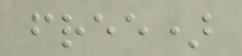free)
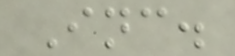Inc.
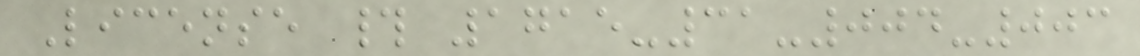License # 1715-31-004-003
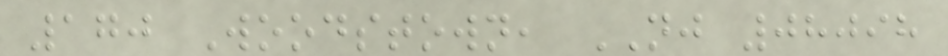170 Woodstown, NJ 08098
